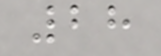28
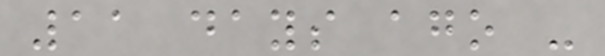11 days ago -
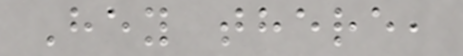Hey there,
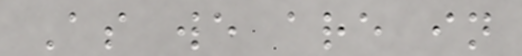As we are in
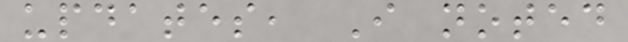updates, I noted
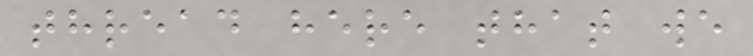thread here that we
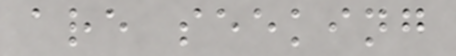are seeking
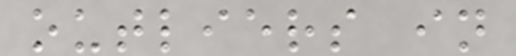outliers in
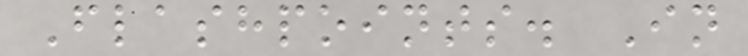Flashpoints. In
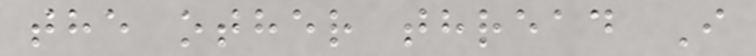the other thread I
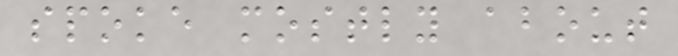spoke mostly about
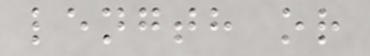length or
